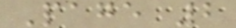Page 2
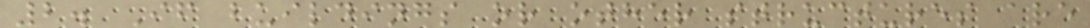2. If buildings or other structures are
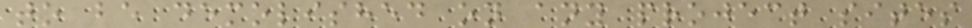to be demolished on any project sites
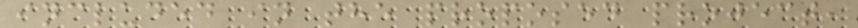included in the proposed project,
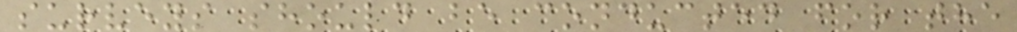surveys should be conducted for the
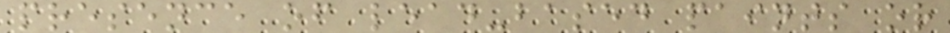presence of lead-based paints or
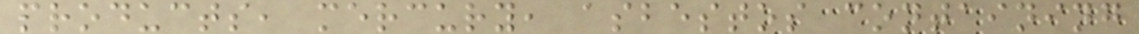products, mercury, asbestos containing
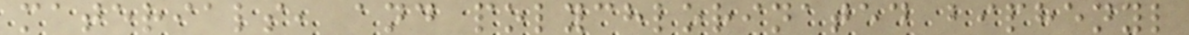materials, and polychlorinated biphenyl
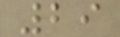29
